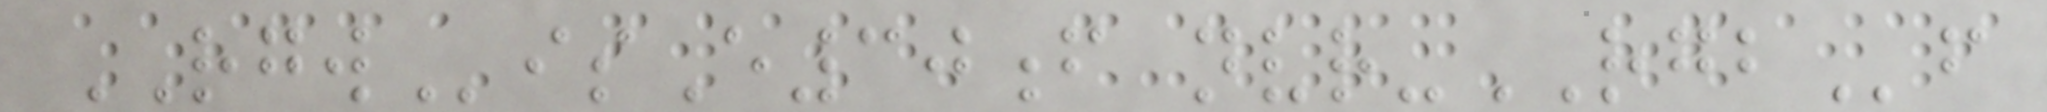RGWisE30f nvr-RGBf
